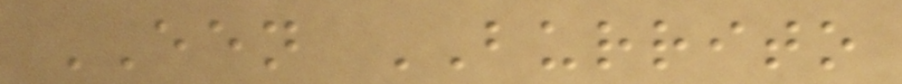EEN BURRITO
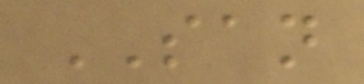SAN
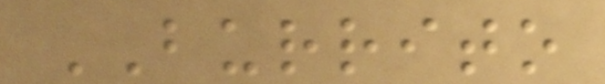BURRITO
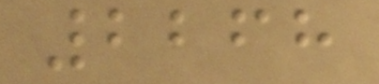2268
